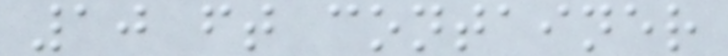10 ft container
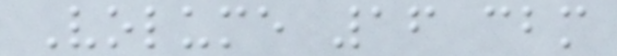Volume 16 cbm
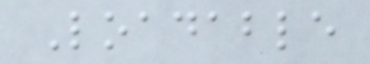Loadable
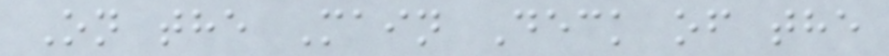On the Main Deck of the
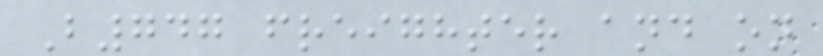B747 freighter and on
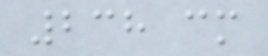238 cm
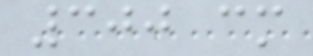300 cm
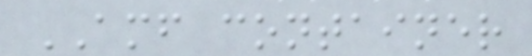AMF container
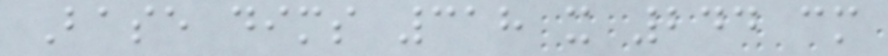Base dims 318 x 244 cm
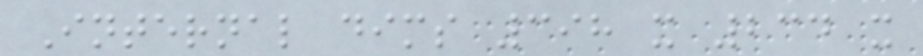Internal dims 398 x 234 x
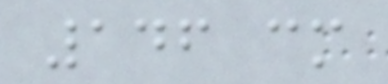146 cm
